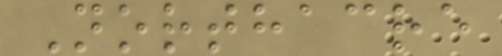Northacre
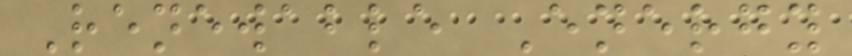Renewable Energy
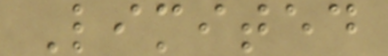Limited
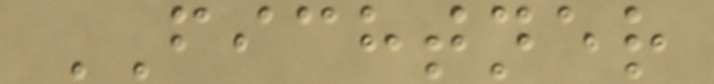FICHTNER
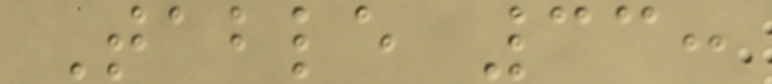Table 33:
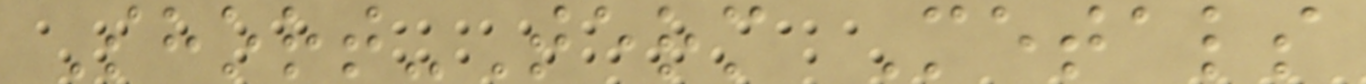Short-Term Metals
